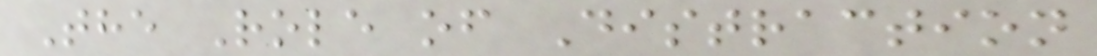The Role of Distraction
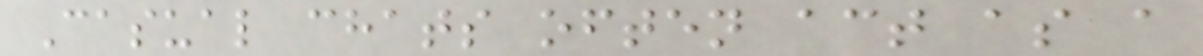Casual chats often act as a
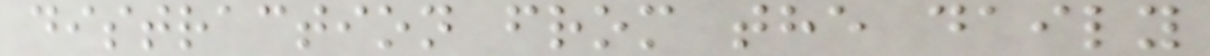distraction from the daily
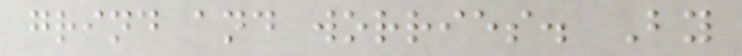grind and worries. By
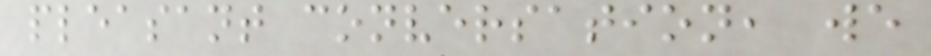pleasant conversation, we
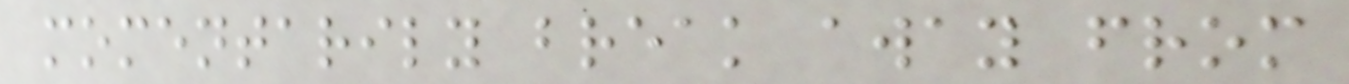momentarily break away from
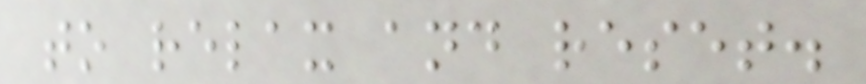to relax and reset.
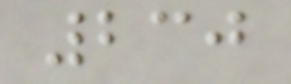230
